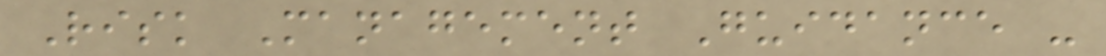Risk Management Guidance -
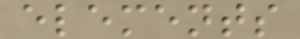elements
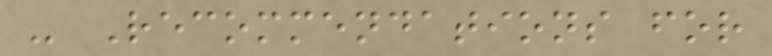- Recommendations for
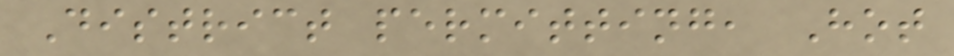District permitting, Hot
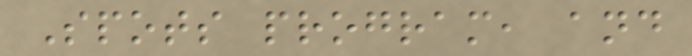Spots program, and
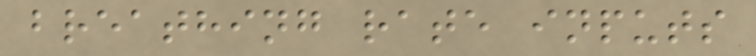breathing rate inputs
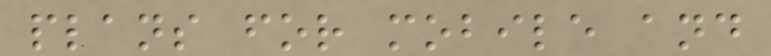plans for mobile and
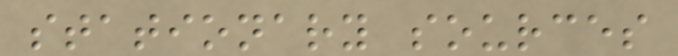stationary sources
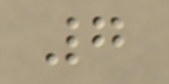7
